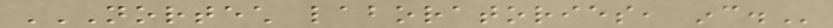NORTECH LABORATORIES, INC.
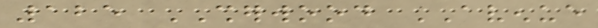125 SHERWOOD AVENUE
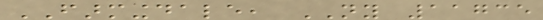FARMINGDALE, NY 11735
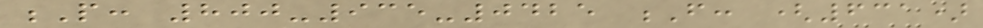P: 800-935-0425 F: (631)
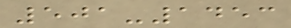501-1453
